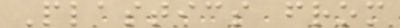Plastics from
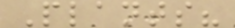Plants?
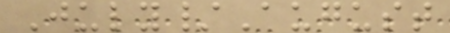July/August
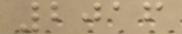2016
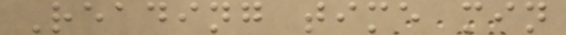Reading time min
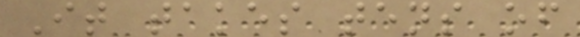It takes tens of
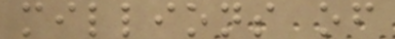millions of
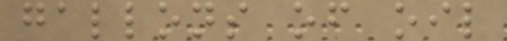gallons of oil
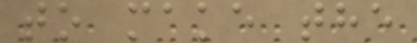to make the
